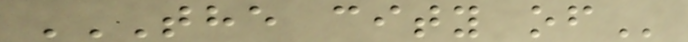THE CITY OF
